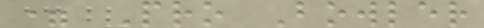= Pro Bowler
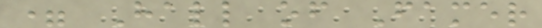= Hall of Famer
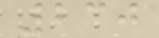230
